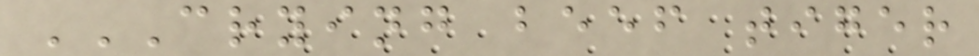CRYING BEEF TIGER
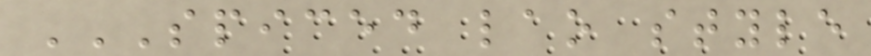SPICED LAO STYLE
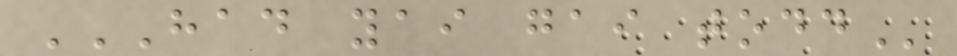HAD YAI GAI TODD
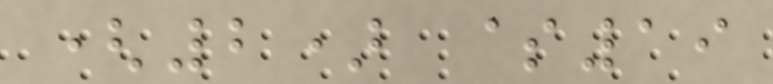(2) $19
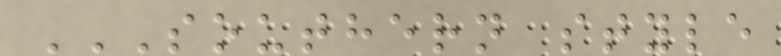SOUTHERN STYLE
